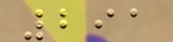291
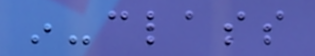in-class
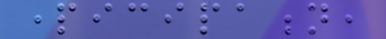participation,
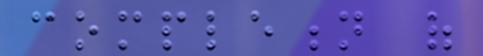completion of
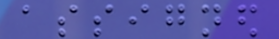assigned
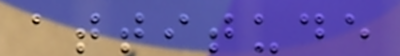attitude
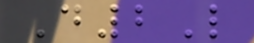D2L
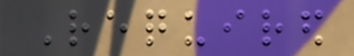Required
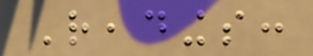Readings:
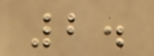2.
